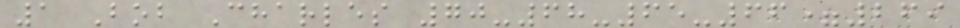1 Bob Charles 70-68-65-66=269
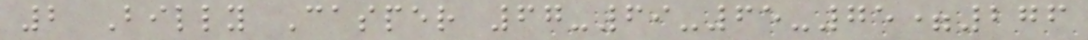2 Billy Casper 67-69-65-75=276
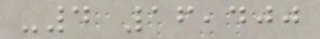-4 16,400
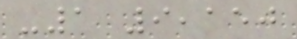-1 9,150
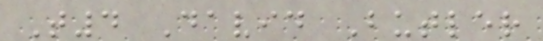T4 David Butler
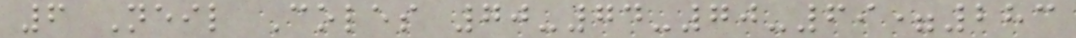6 Neil Coles 70-74-70-69=283
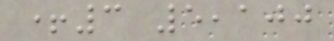+3 5,100
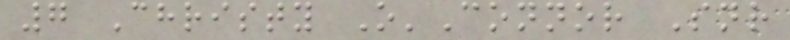7 Christy O'Connor Snr
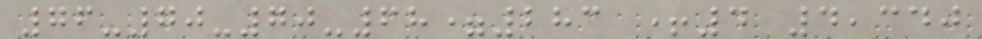76-70-70-68=283 +4 4,340
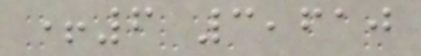+6 3,610
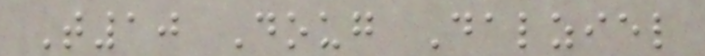T10 Doug Dalziel
